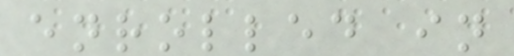enrolled in
